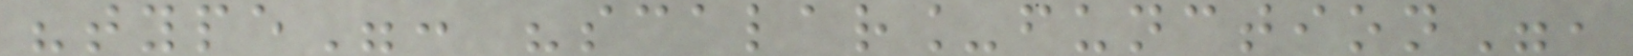"type": "scalar_function",
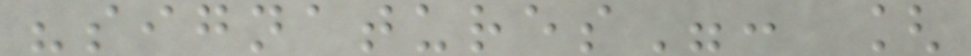"signatures": [
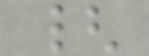{
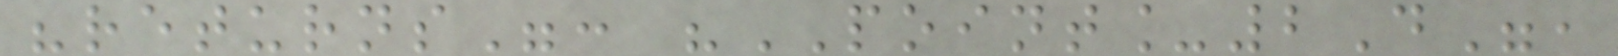"returns": "POINT_2D",
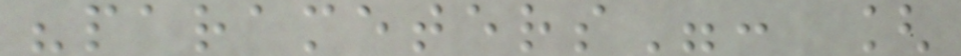"parameters": [
